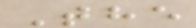The
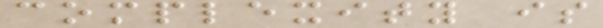complexity is
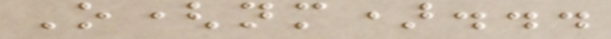O(nm)...
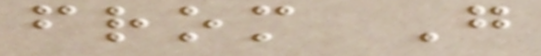from G
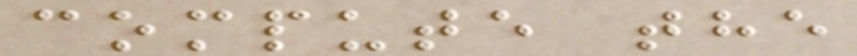compute the
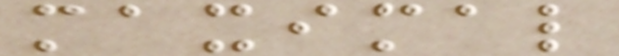maximal
